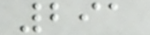291
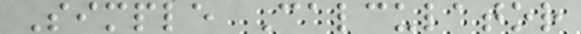Simple Calculator
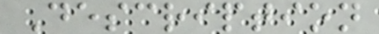Description
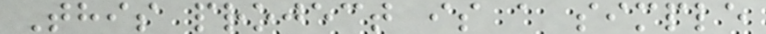This project is a simple
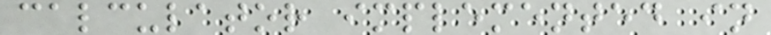calculator implemented in
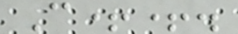C++.
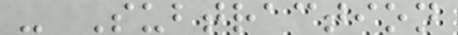- Subtraction
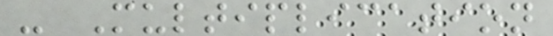- Multiplication
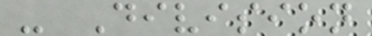- Division
